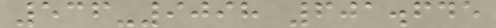536-9098 601.645
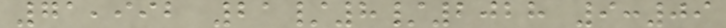71,992 21/8/2028 9:09
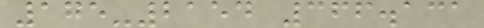175-2154 366.131
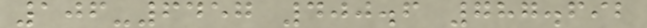106-6457 400.6 787.692
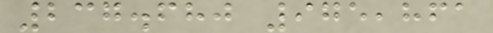237.680 975,861
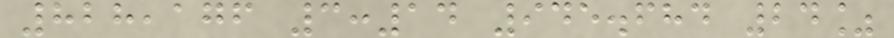828,176 3:14 945.684 24%
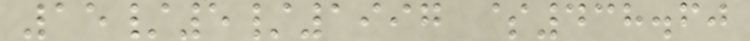15/5/1997 $438.60
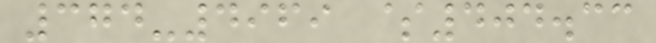374-4969 $404.33
